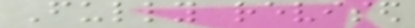Fully revised
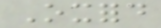Oxford
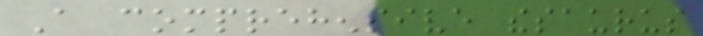A comprehensive thesaurus
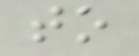to
